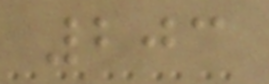203
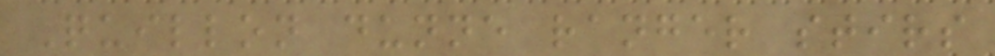Quillon dunne ranger stirs
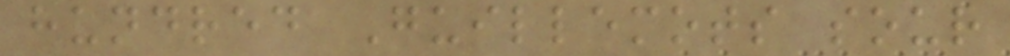hundred Guillemots sour
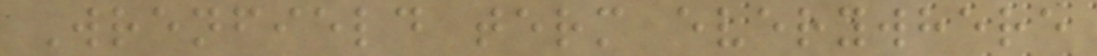Wrenfield term everywhere
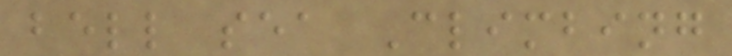bell sea Climbing
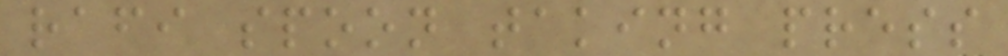rafi spoon taking press
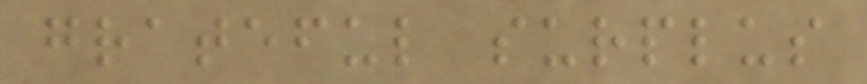grateful surplus
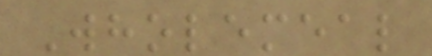Wholemeal
